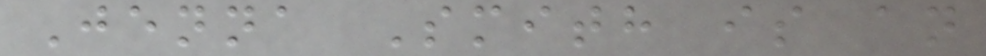Jenna Smith is an
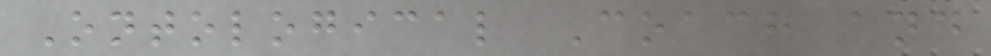Ontological Coach and
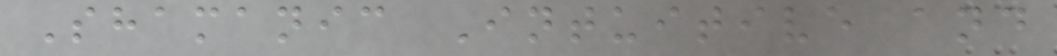Shamanic Intuitive and
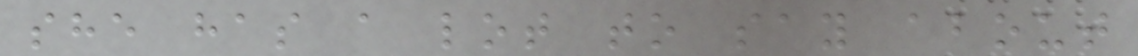she has a lot to say about
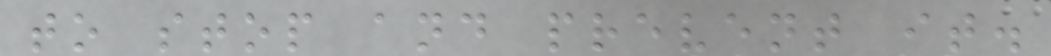to stop and prevent it.
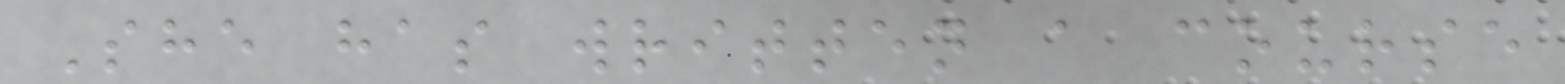She has written a course
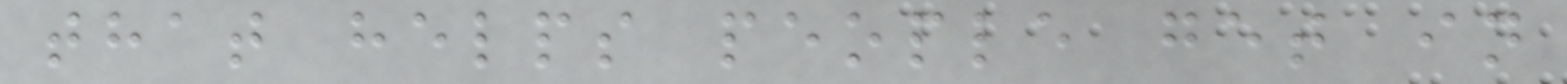that helps people get in
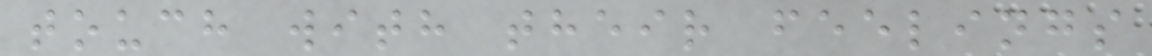touch with their feelings
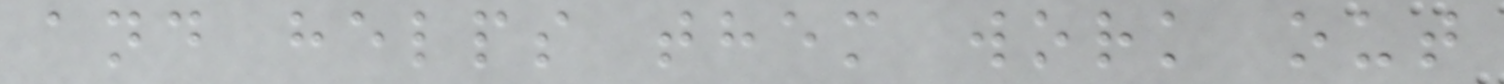and helps them work out
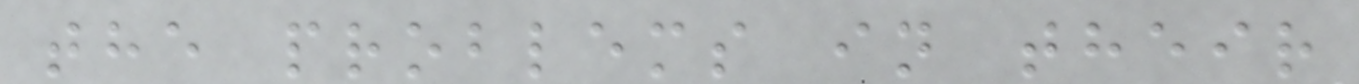the problems in their
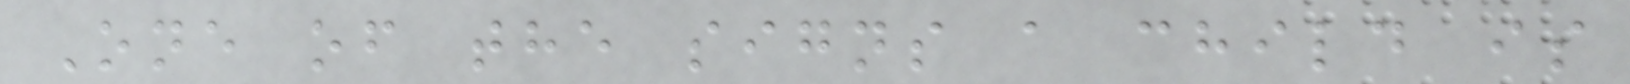One of the signs a child is
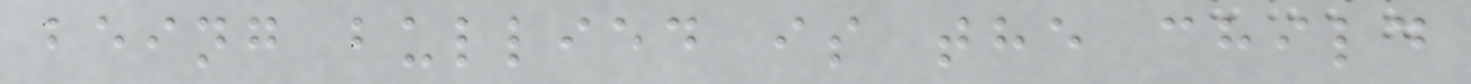being bullied is the child
